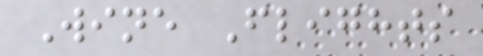Wine Flights
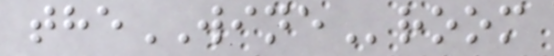theWINEroom
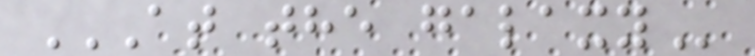AT THE GALAXY
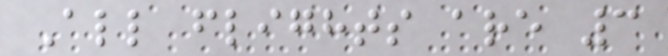All flights are 3
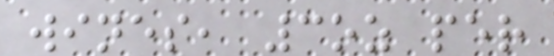wines, 3oz per
